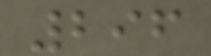296
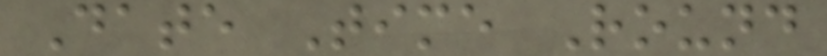Date Time Round
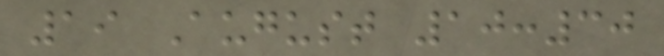19 August 10:30
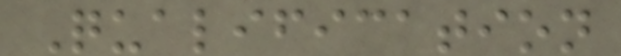Qualification
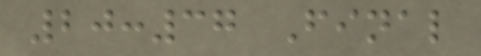20:37 Final
